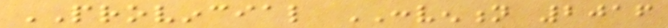PROVINCIAL CONVENTION 2016
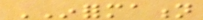INFORMATION
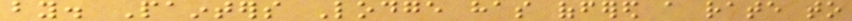by. Painters Lodge has offered a rate to
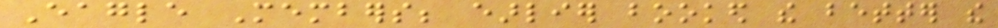Eagle Members; earlier booked the better the
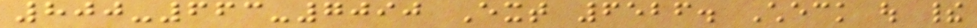800-663-7090 Ext 6526. Check out their
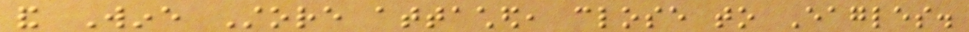and Wine Store attached, close to Eagles.
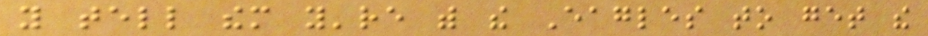you tell them you're with the Eagles to get the
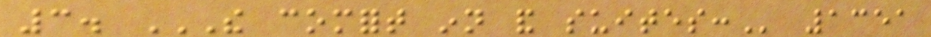3. THE COMFORT INN AND SUITES: 1351
